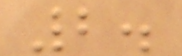2.
